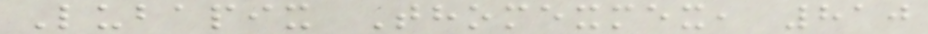Lubapix Thomexmex, 810
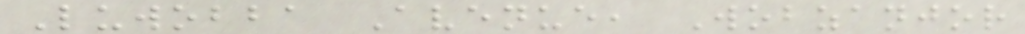Luwobba Avenue, Wobzanjor
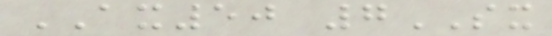AX50 7SX
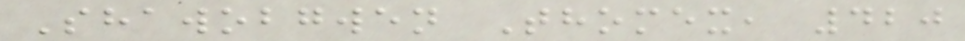Shawobgwen Thomex, 420
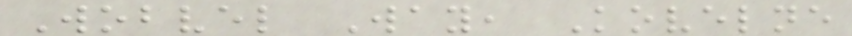Wobvel Way, Kovelne
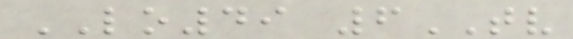LO49 6TV
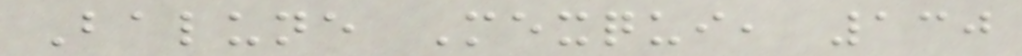Balune Mexqui, 130
